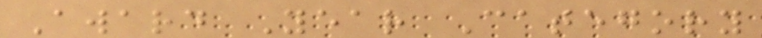Award Year Category
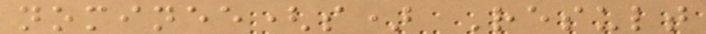nominee(s) Result
